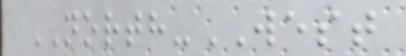NORTH-WEST
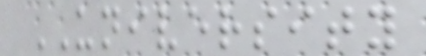UNIVERSITY
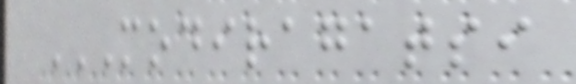MODIRAGATSI
